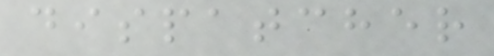dispatcher
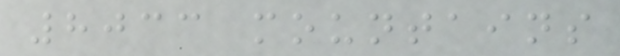8033 mountains
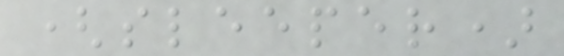(sleeper)
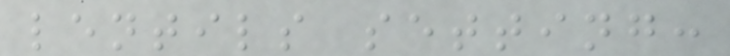lentils setting:
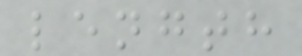length
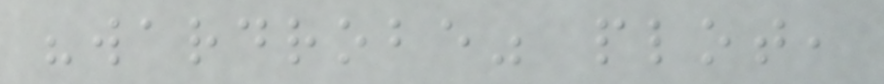"wardrobe" plot,
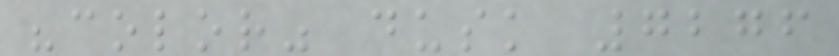"color" dusk 7276
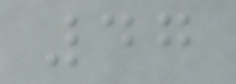47
